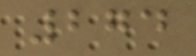274
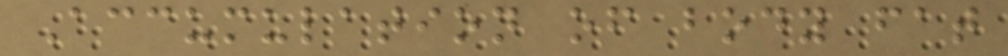Accumulation of body fat
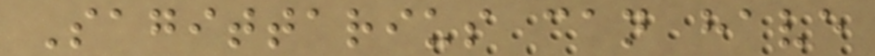Sagittarius can have
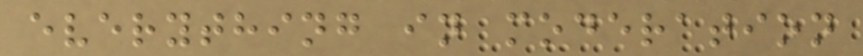everything in moderation
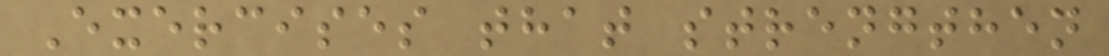Exercises that strengthen
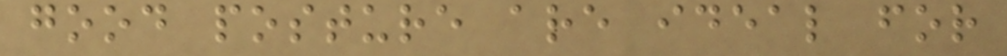good posture are ideal for
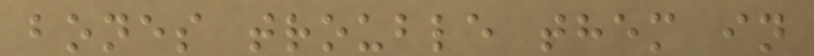bones trouble them in
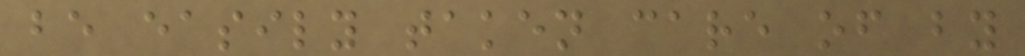be easily taken care of by
